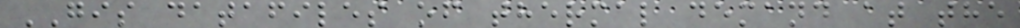GIS datafiles of thermal demand at the
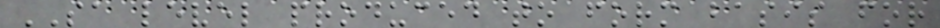SA level produced to form basis for
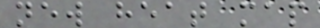new heat map
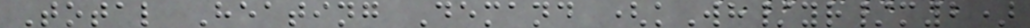Total Heating Demand (kWh/yr/m2)
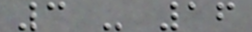3 - 16
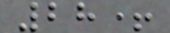28+
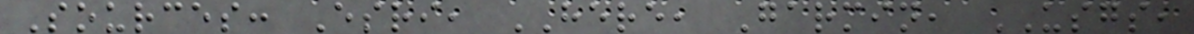Sources: Esri, HERE, Garmin, USGS,
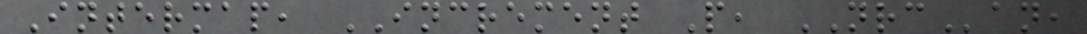Intermap, INCREMENT P, NRCan,
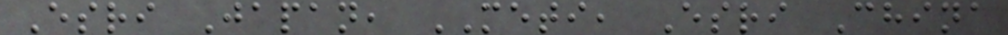Esri Japan, METI, Esri China
